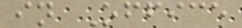in Office
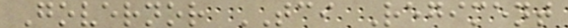Governor TCI Regiment
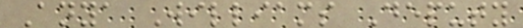Anya Williams Deputy
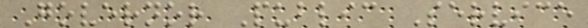Governor Public Service
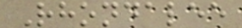Rhondalee
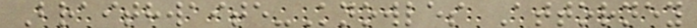Braithwaite-Knowles Attorney
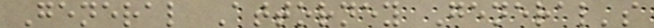General Attorney General's
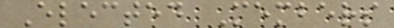Elected Members
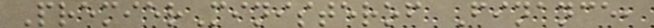PremierMinisterof Finance,
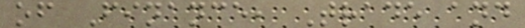of Finance, Trade and
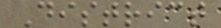District
